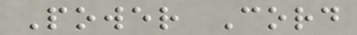Power Cord
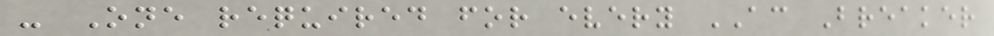- One required for every AC Breaker
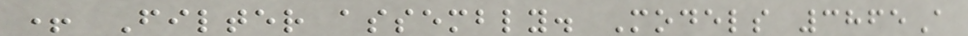+ Filter assembly. Models 3865A
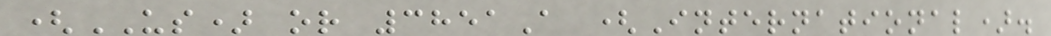(US) or 3851A (International).
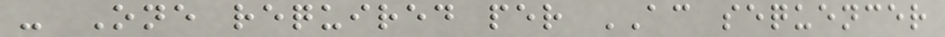- One required per AC sequencer
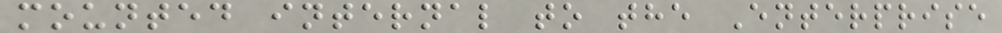mounted internal to the Enterprise
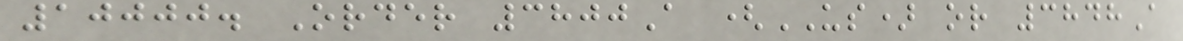10000. Order 3800A (US) or 3848A
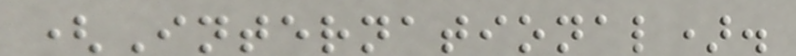(International).
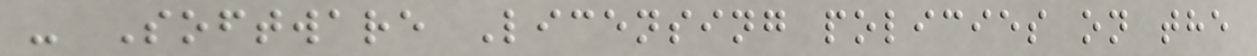- Software Licensing policies on the
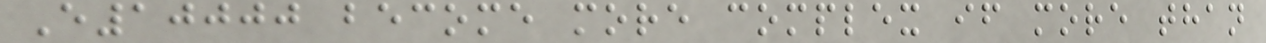E10000 become more complex if more than
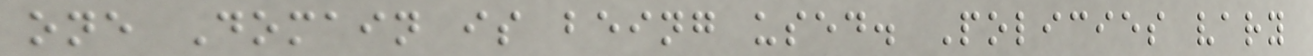one Domain is being used. Policies vary
